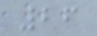26
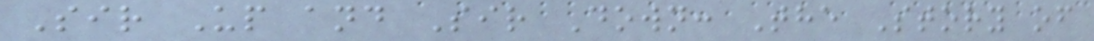Sir Up and Sir Down: The Story of
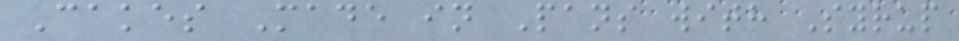Cakes Made in Pans with Syrup
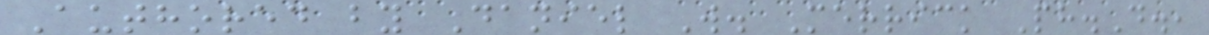Authored by Daniel W. Merrick Ph.D.,
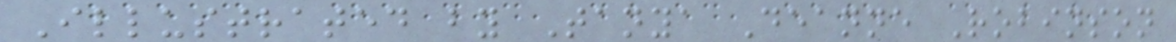Illustrated by Tanya Deanne Robinson
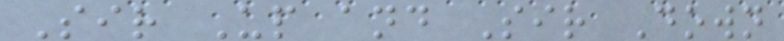Sir Up and Sir Down
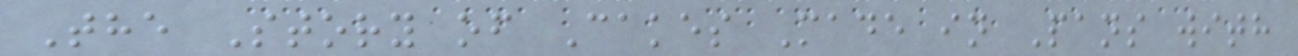The Story of Cakes Made in Pans with
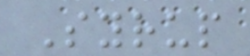Syrup
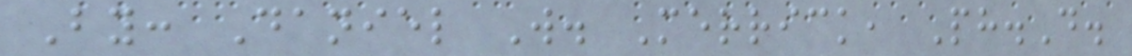By: Daniel W. Merrick, Ph.D.
